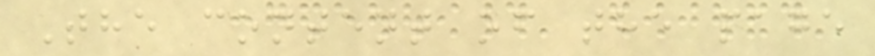The content of the page
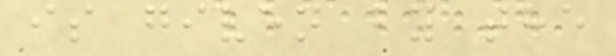is given by the
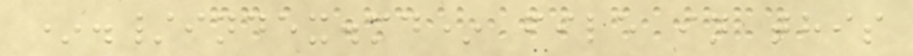*./index.md* file in this
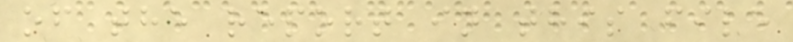of the report in this file
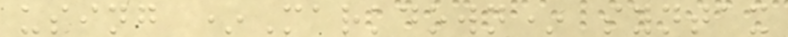using *Markdown* syntax
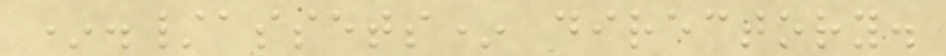*./assets* directory.
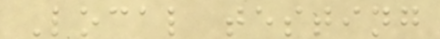Local testing
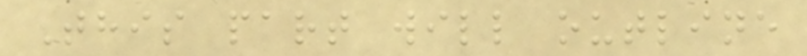This part will outline
